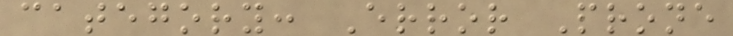category: Error Prone
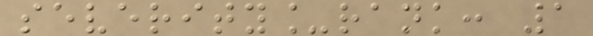severity_rank: 1
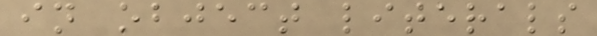in object literals
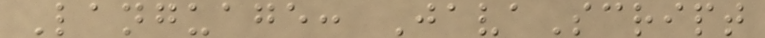Language: JavaScript
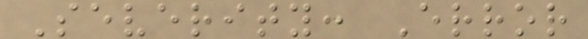Severity: Error
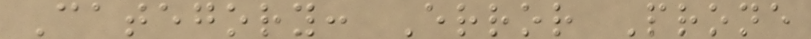Category: Error Prone
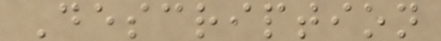Description
